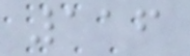116
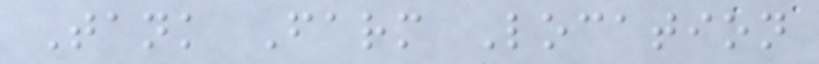Tank Farm Location
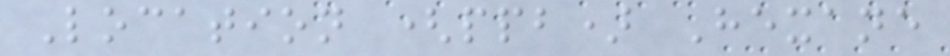Location (ppb) Hexane
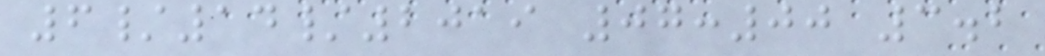6/14/2019 07:00 3.2
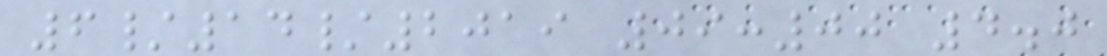6/14/2019 09:00 4.0
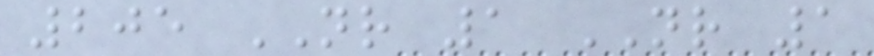205 NR 1 NR 1
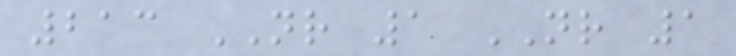213 NR 1 NR 1
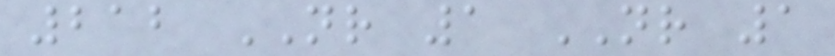212 NR 1 NR 1
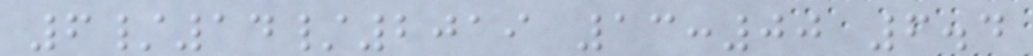6/14/2019 13:00 6.4
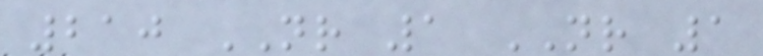210 NR 1 NR 1
